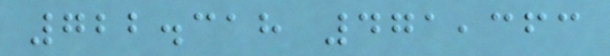722.318 471,363
